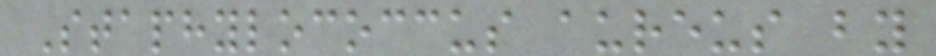Staphylococcus aureus by
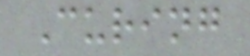Curing
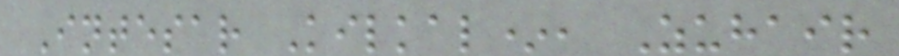Intesar Kilkal*, Zuhair
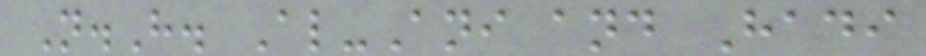N.H. Al-Ani and Hadi
